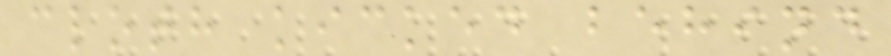cloth kicked behind
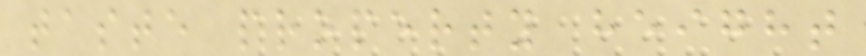taste property height
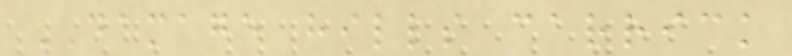DAMAGE hills carrick
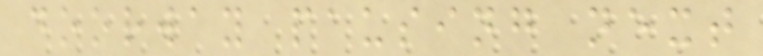doorway pausing next
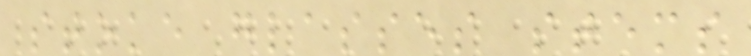stoke glasses stems
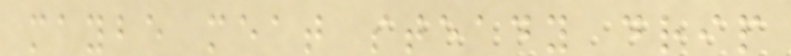maybe meat steady drip
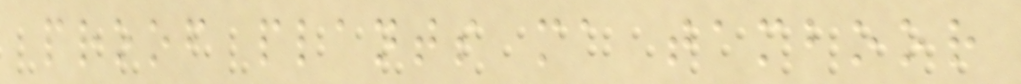proof plants ma tamboor
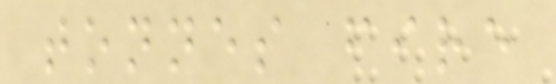tonnes fire
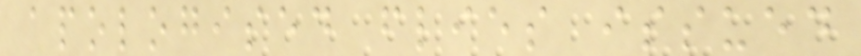apologised flies issued
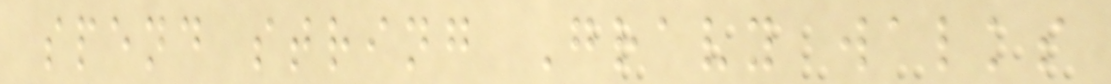spend string Gravy walks
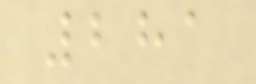281
